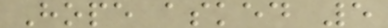Hope asked 5
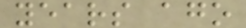years ago
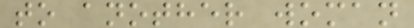to another woman
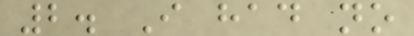2. I had no
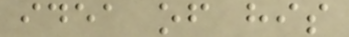idea of his
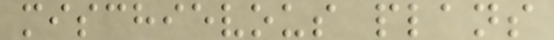mischievous plans
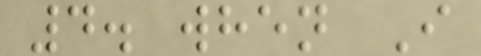4. when I
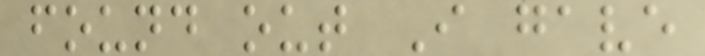found out I gave
